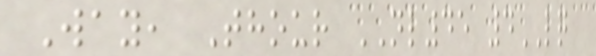Way, Thour NL45 4LQ
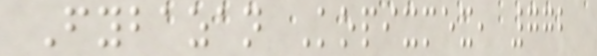Fybazan Kopixmex, 772
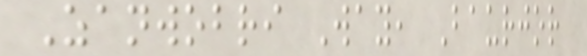Zanwobri Way, Baurjor
